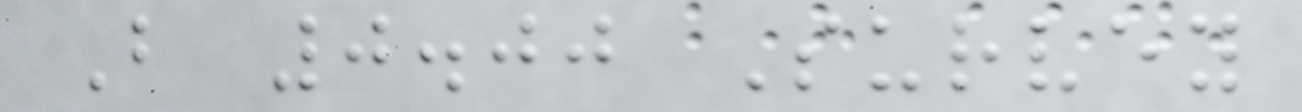B 0.00 Survey
